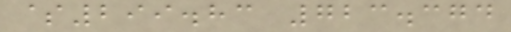$299.83 723.374
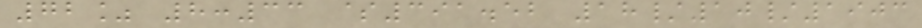72% 8:33 $391.52 18/10/1903
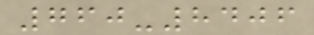760-8406
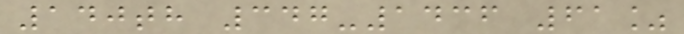140th 347-1436 61%
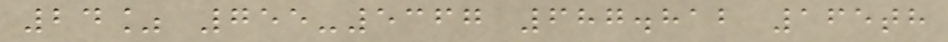24% 755-5367 687.812 165th
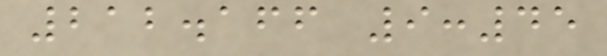212.166 9:45
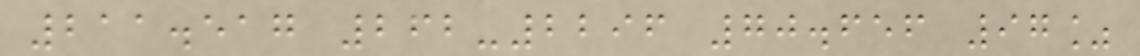211.517 262-2296 70.656 97%
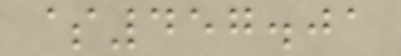$457.01
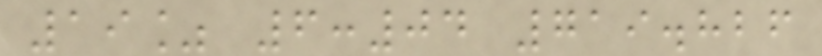19% 6:04 719.826
